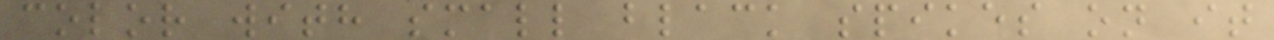color with small black spikes on it
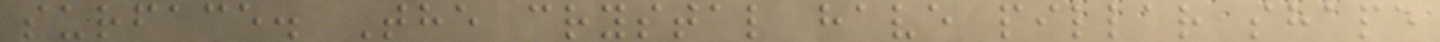surface. The crystal have pillar shape
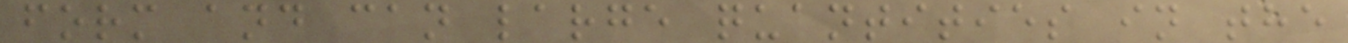form and can large quantities in the
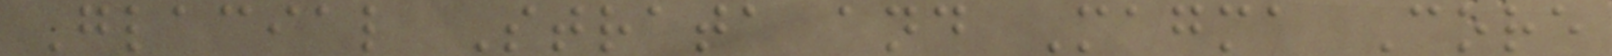Glacial Strata and Magma Core
